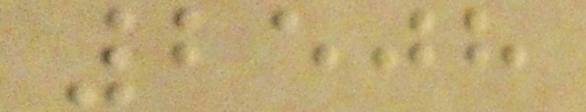2508
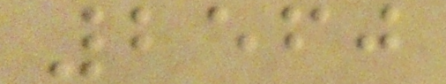2560
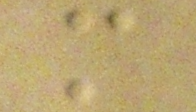m
